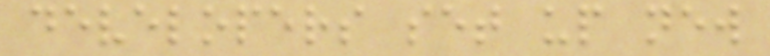developers set up new
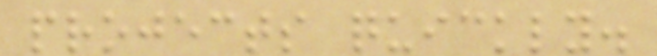projects quickly.
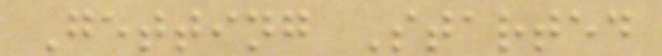Getting Started
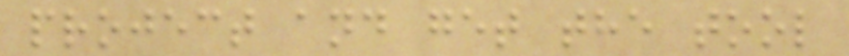project and get the tool
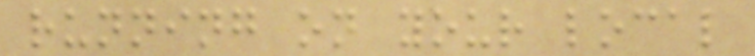running on your local
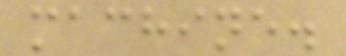machine.
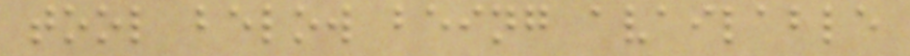tool below being available
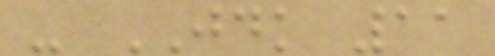- JDK 11
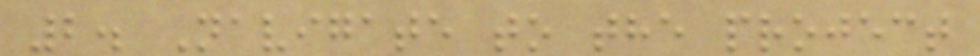2. Navigate to the project
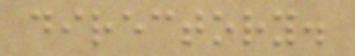directory.
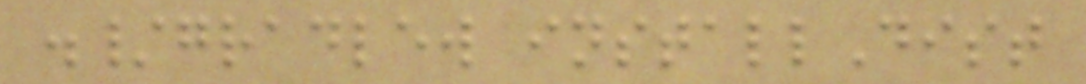./gradlew installDist
